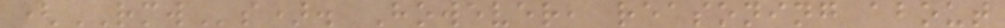(RMWs). However, reasoning about
